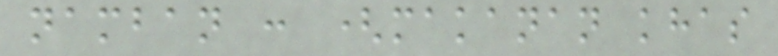namban : (makanan khas
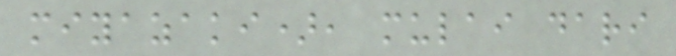miyazaki), mulai dari
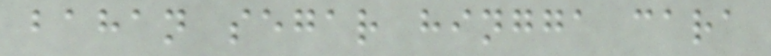bahan segar hingga cara
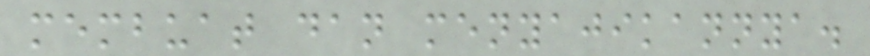membuat dan menyajikannya.
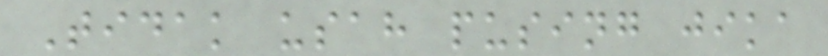Tidak usah pusing jika
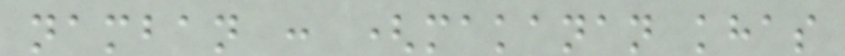namban : (makanan khas
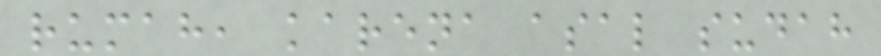rumah, karena asal sudah
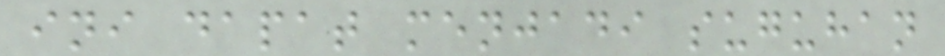ini dapat menjadi suguhan
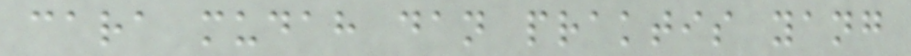cara mudah dan praktis yang
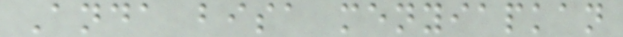Anda bisa menyiapkan
